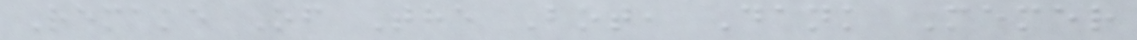Remake Of The Bot, Dank Memer
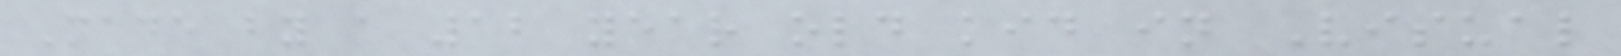Made by a 12 year old kid in Visual
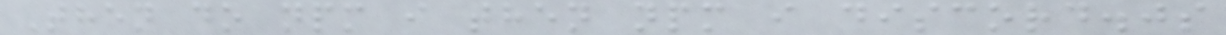Then do npm i then npm i discord.js
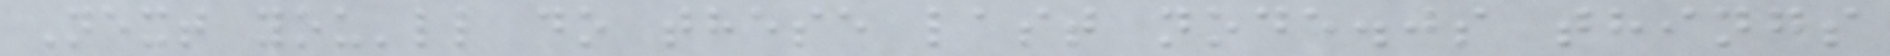Next you'll do these last node.js things
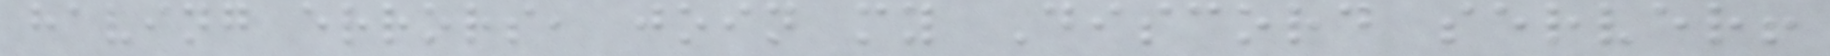having errors, join my Discord server!
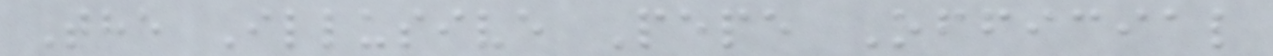The Illusive Pepe Official
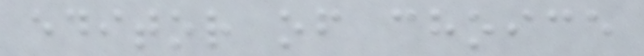editor of choice
